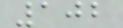102
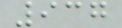937
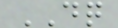DQ
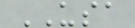USA
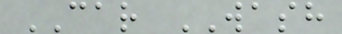CAR WASH
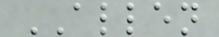ALLEN
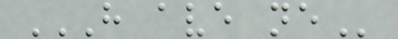H AVE NE
